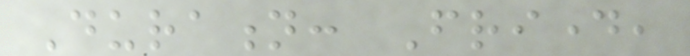Duration: Friday,
